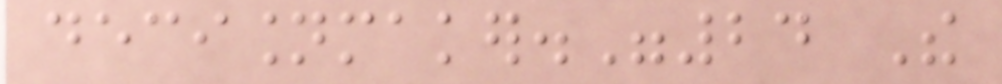decisionmaker."24 The
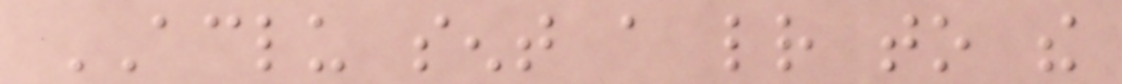ACLU sent a letter to the
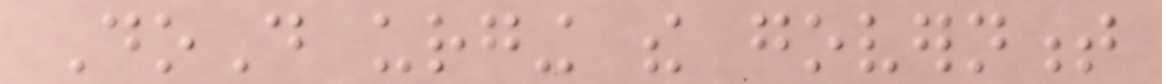DoD urging the government
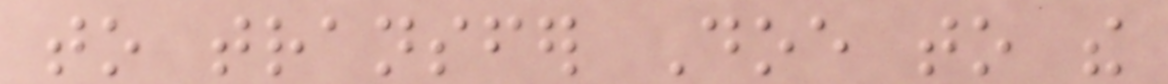to transfer Doe to the
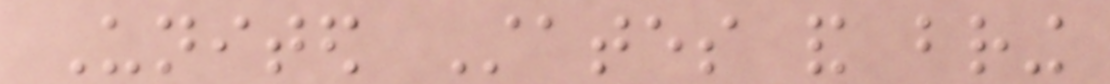United States and bring
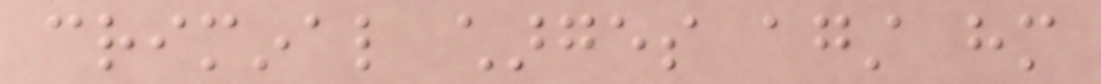criminal charges against him
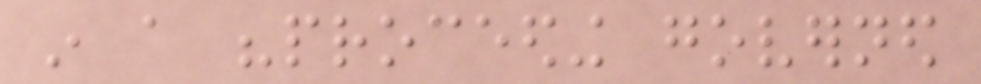in a "proceeding governed
